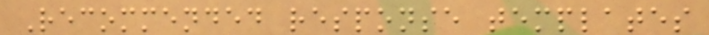Recommended response templates
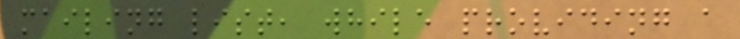mailing list, while providing a
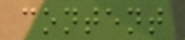content
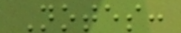Notes:
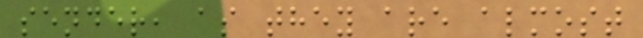sender, as they are almost
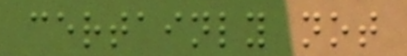certainly not
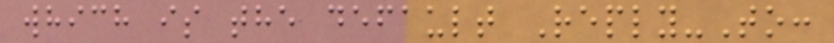which is the default Reply-To:
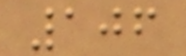106
